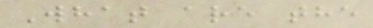What are the
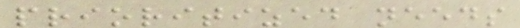prioritized needs
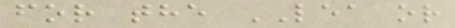for the LEA or
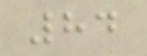84
